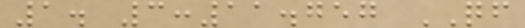1. 3:11.757 QF
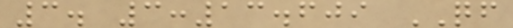3. 3:13.609 QF
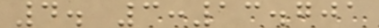4. 3:13.701
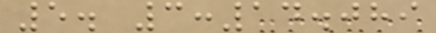5. 3:14.089
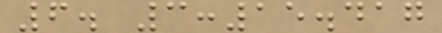6. 3:15.417
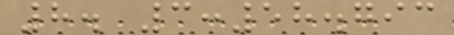8. 3:58.793
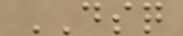DSQ
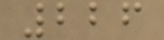226
